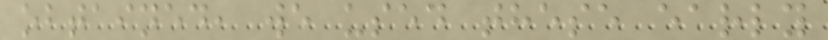obtained, we used these early
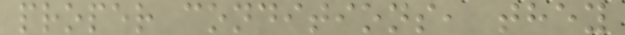proper conditions, they
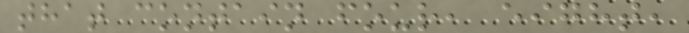that contain four, eight,
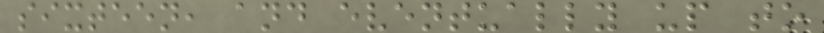sixteen, and eventually up to
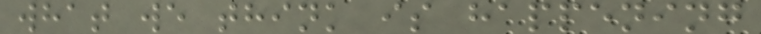what we think is happening
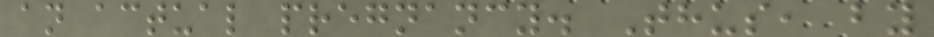an actual pregnancy. Thus, by
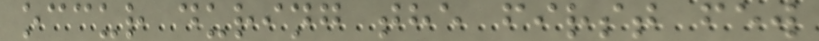occur during the first few
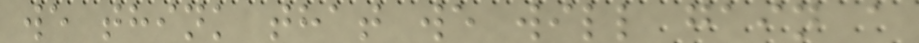we think that we will gain a
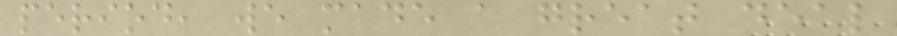period, we made a great deal
